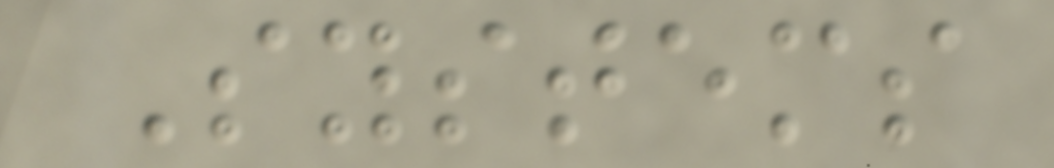Systems
